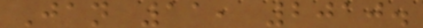Jan 11, 2010.
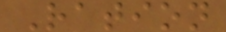Ration
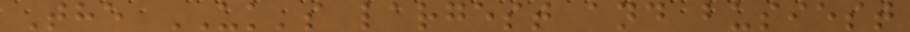The UK's largest and busiest
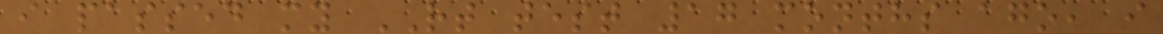i passed my RT test 17 months ago, i
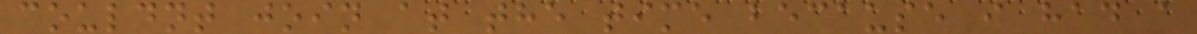couldnt join at the time because i had a
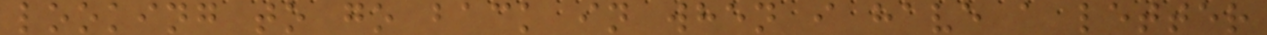looking to go back in when i have a letter
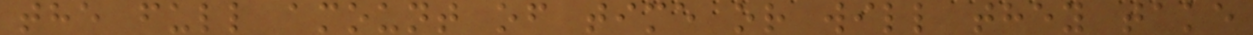the full amount of time or will they take
